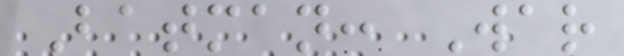Batman: War
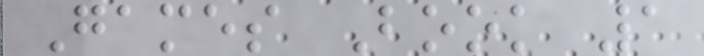Games Book 1
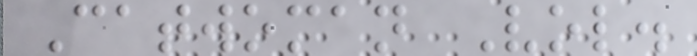Catwoman Vol.
